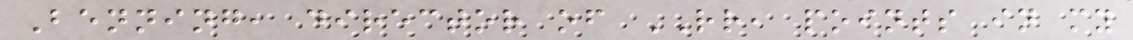Benning, director of RR, points in my
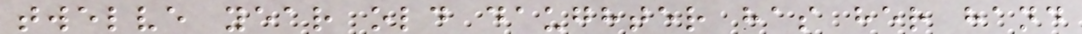twelve year old daughter has her hand
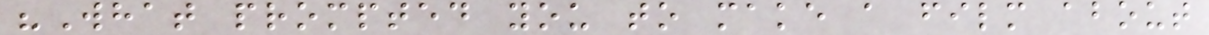"What prompted you to make a film about
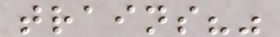trains?"
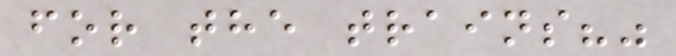for the trains?"
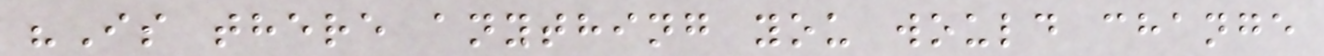"Is there anything you would change
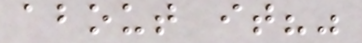about it?"
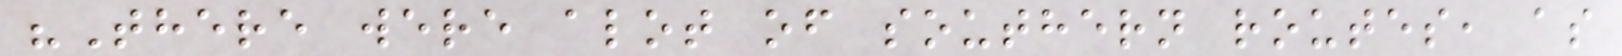"There were alot of southern routes, as
